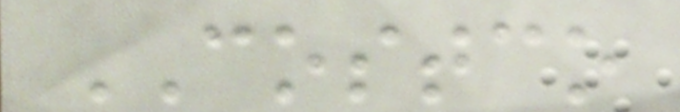COSTCO
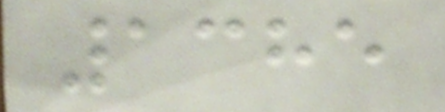1385
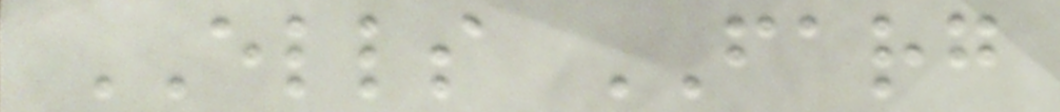ELLS FARG
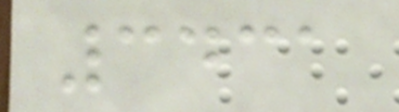3431
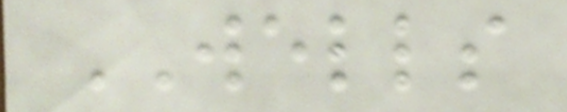WELLS
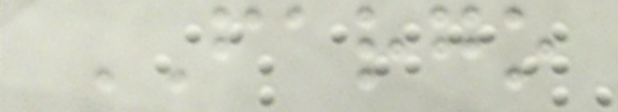FARGO
